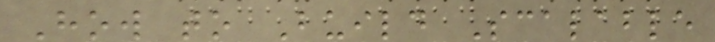How to Build Scalable
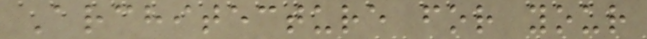Architecture for your
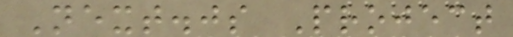Next.js Project
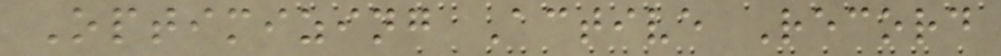Optimizing Active Record
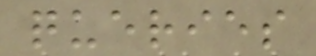queries
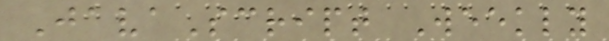JavaScript Weekly
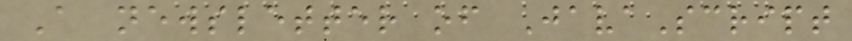A newsletter of JavaScript
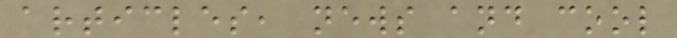articles, news and cool
